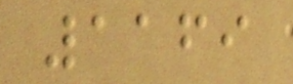1169
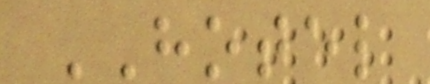HOTEL
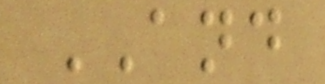AND
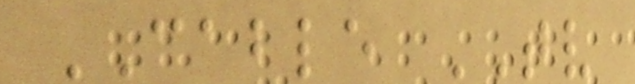CABLE TV
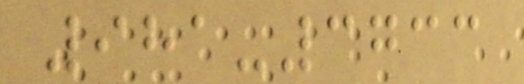981-3733
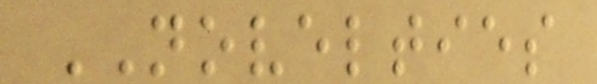NOVELTIES
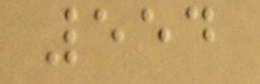554
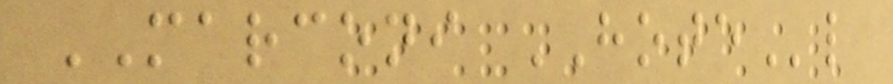MARCONI HOTEl
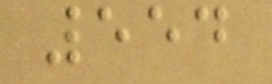554
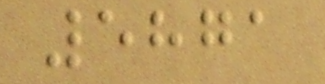5871
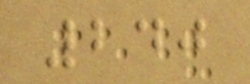240
